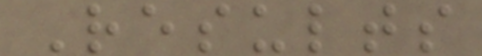Results
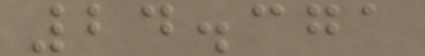24.371
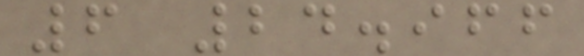6 24.966
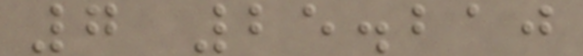7 25.210
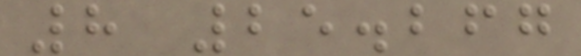8 25.267
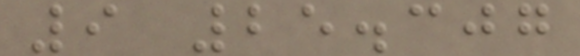9 25.307
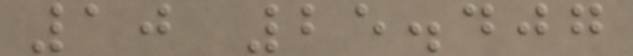10 25.407
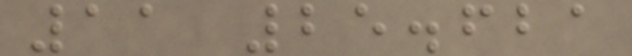11 25.621
